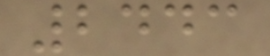2443
